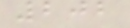202
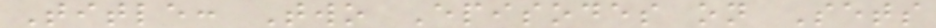Title: Two Episodes on Sets
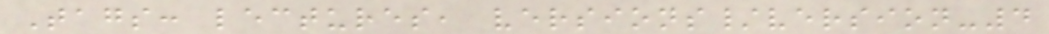Tags: lectures, versions/version-4
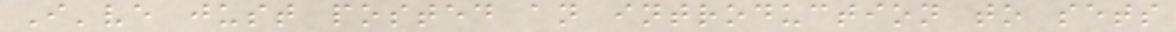I've just posted an introduction to sets
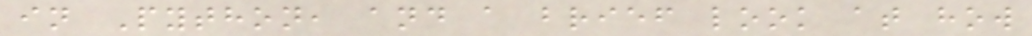in Python, and a brief look at how
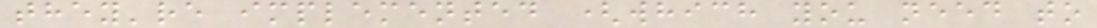they're implemented (which you need to
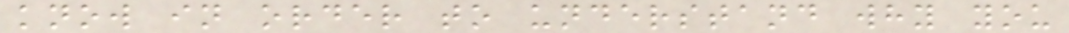know in order to understand why you
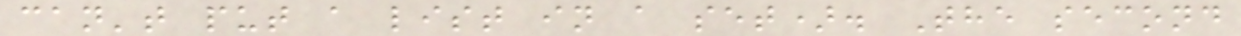can't put a list in a set). The second
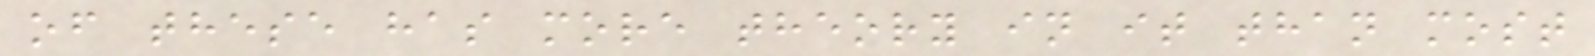of these has more theory in it than most
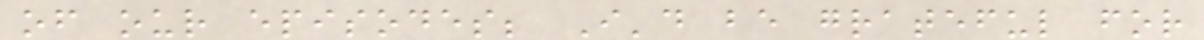of our episodes; I'd be grateful for
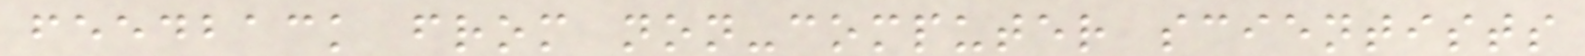feedback from non-computer scientists
